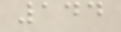144
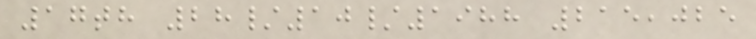17th 28/10/1988 215,025
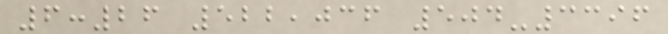6:26 522,036 504-3396
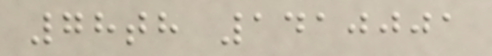78th 1410001
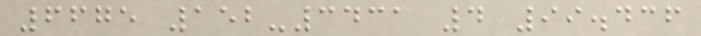6675 152-3431 4 99.436
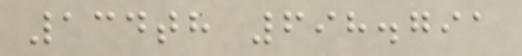134th 698.791
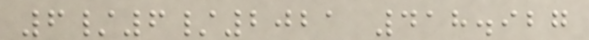6/6/2021 418.927
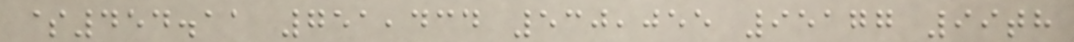$454.11 751,434 530,055 95177 99th
